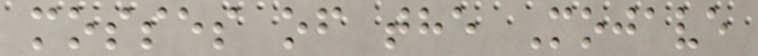mosses of the Mojave
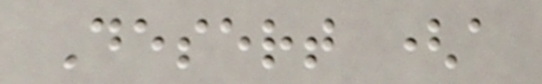Desert (a
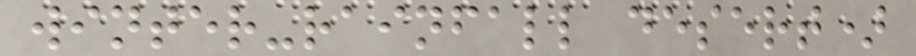winter-rainfall desert)
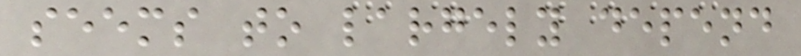seems to largely depend
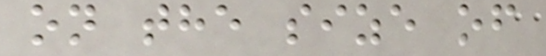on the size of
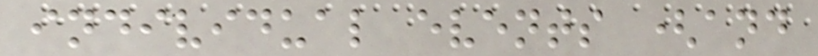individual events (and
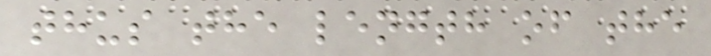thus the length of the
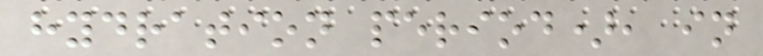hydration period), in
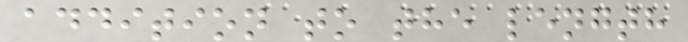addition to the length
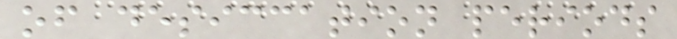of desiccation periods
